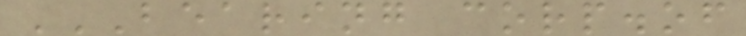BEARING CORP.OF
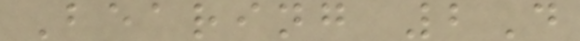Bearing 2D
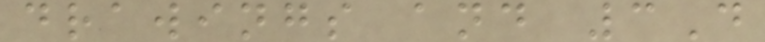drawings and 3D
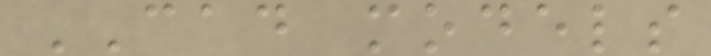CAD models
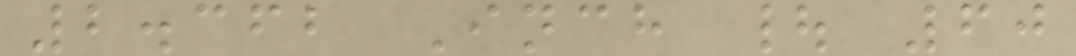2.362 Inch | 60
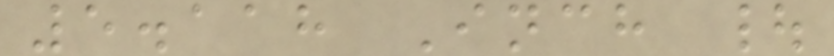5.118 Inch |
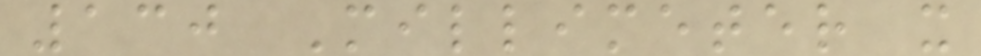130 Millimeter x
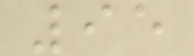95
